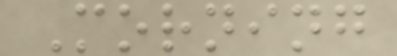Morning
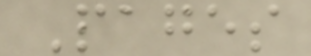Pages
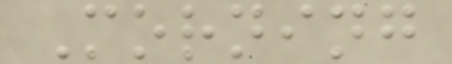Morning
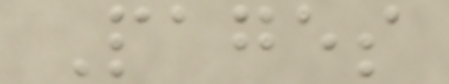Pages
